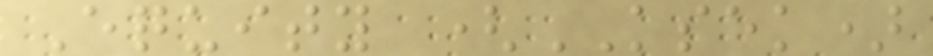Equity (KSEK)
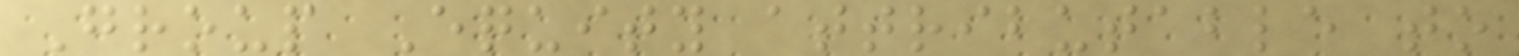Group Equity attributable to
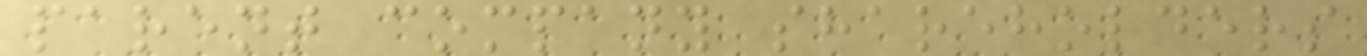parent company shareholders
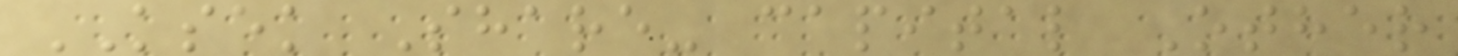KSEK Share- capital Other
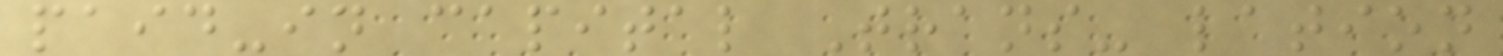paid-in capital Trans- lation
